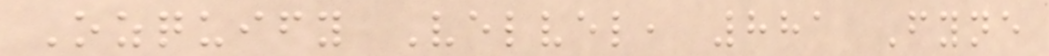Ozquify Velvel, 881 Fyne
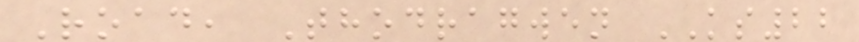Road, Thodragwen KS22
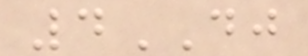4DJ
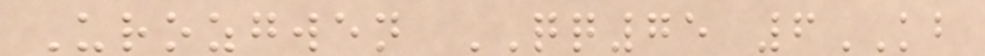Urozgwen QQ75 6KB
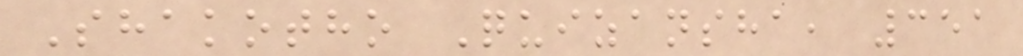Shakotho Quizansha, 351
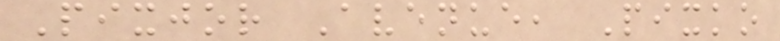Pixjor Avenue, Pixko
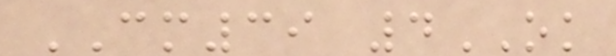CM39 4OK
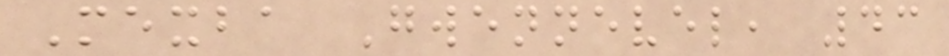Mexba Gwennevel, 43
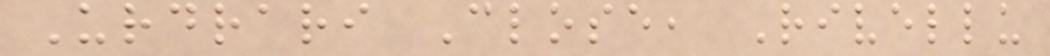Urdrari Close, Rivellu
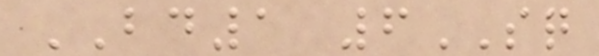BD1 6SQ
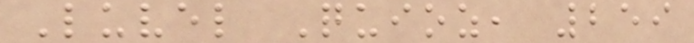Luvel Quioz, 259
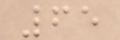65
